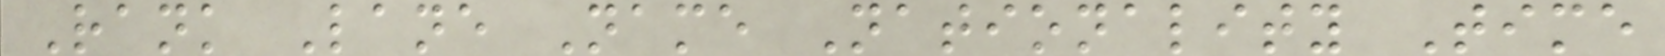Rank Lane Name Nationality Time
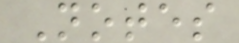Notes
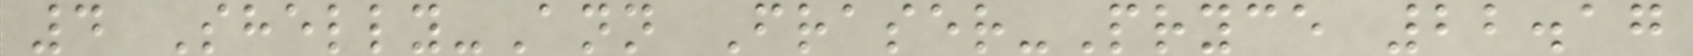4 Shelly-Ann Fraser-Pryce 22.17
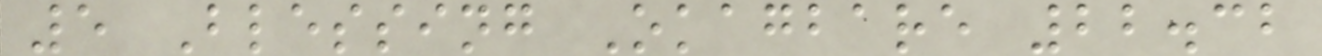5 Blessing Okagbare 22.32
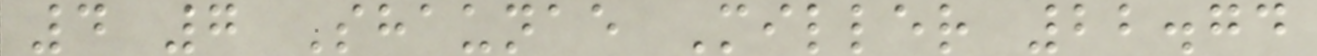4 7 Shaunae Miller 22.74
